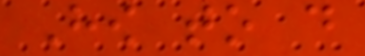How to do
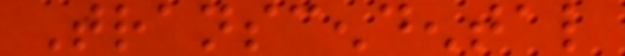Transcendental
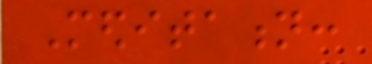Meditation:
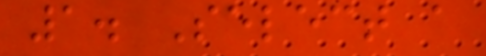1. Select a
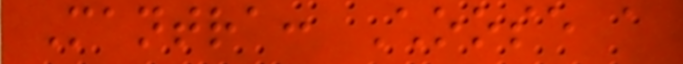Mantra: Choose a
